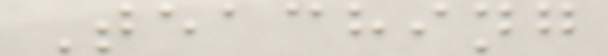Teaching
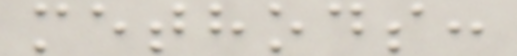methods:
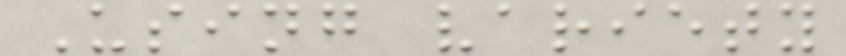Using variety
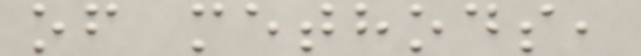of methods,
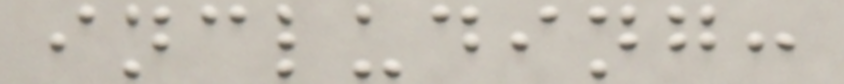including:
